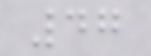47
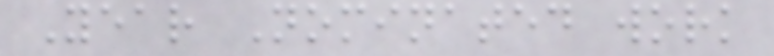Year Nominated work
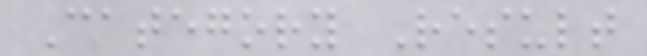Category Result
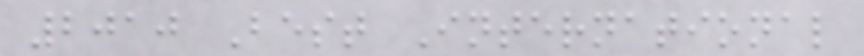2010 Best International
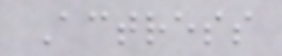Actress
